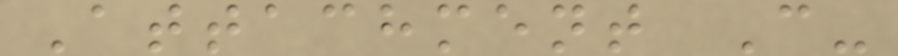Attachment C-
